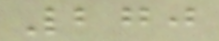270
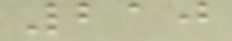210
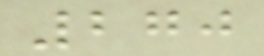270
